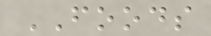FOODS
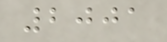2001
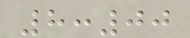8:00
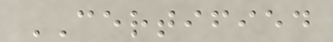CERTIFIED
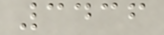3436
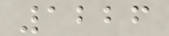1226
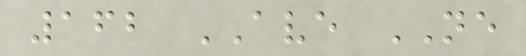162 AVE NE
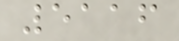5116
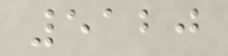5120
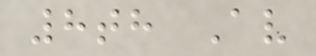8th Av
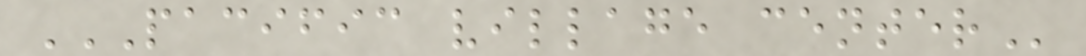PACIFIC VILLAGE CENTER
